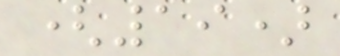(19)
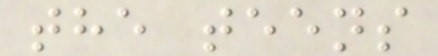the teens
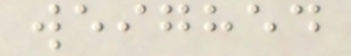weighed
